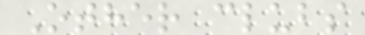Other clubs
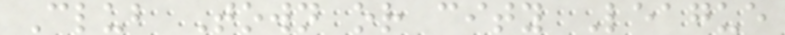Club Town or city League
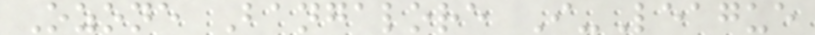Ozone Bangalore I-League
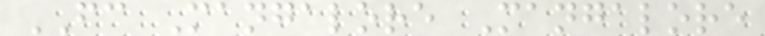FC Mangalore Mangalore
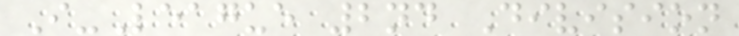I-League 2nd Division
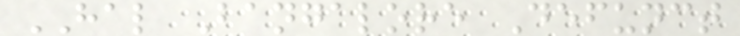HAL Bangalore Defunct
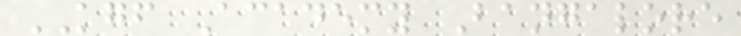KGF Academy Bangalore
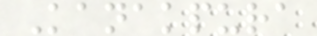Kanakpura
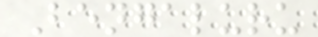Bengaluru
